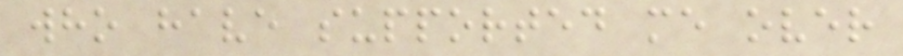who have supported me over
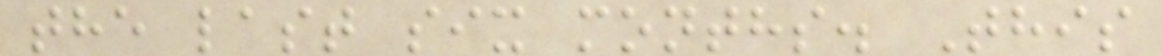the last six months. This
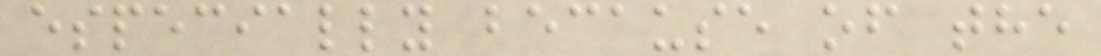especially because of the
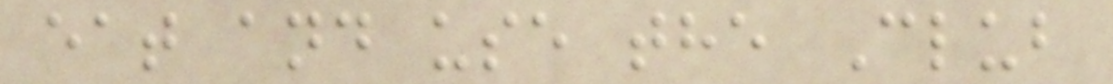eat and use the Club
